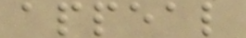appeal
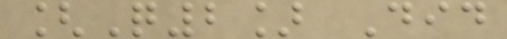[Q2] Did
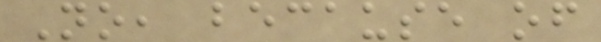No, because of
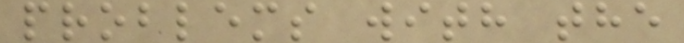problems with the
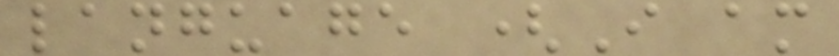language (I am
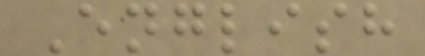English
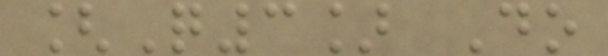[Q3] Do
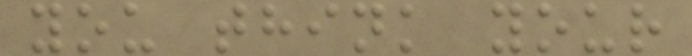you think your
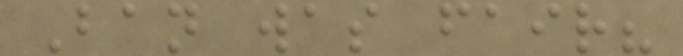Ban was fair?
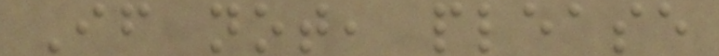If not, please
